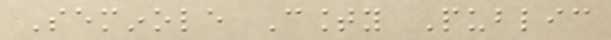Seminole County Public
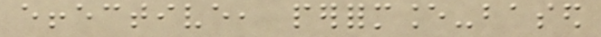effective, performance-based
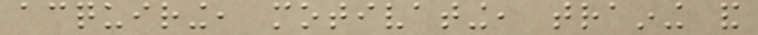acquiring, motivating, training and
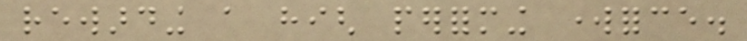rewarding a high performing workforce.
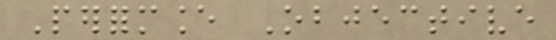Performance Objective
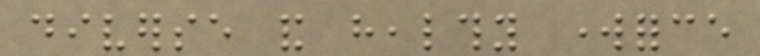diverse and healthy workforce
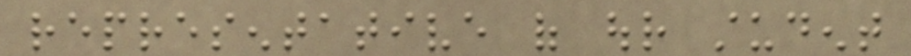representative of our student
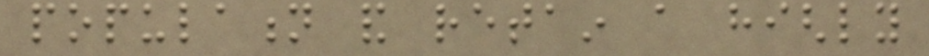population and retain a highly
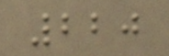220
